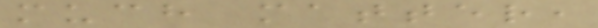much matter,
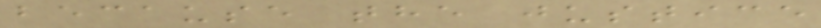because the justice
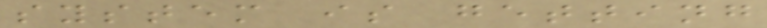system is getting
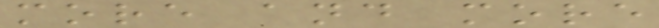more and more
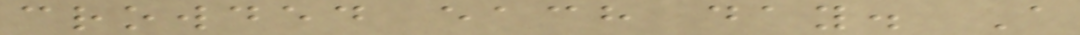crowded each day. A
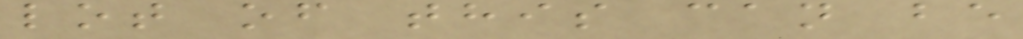lot of this can be
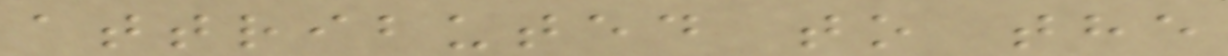attributed to the
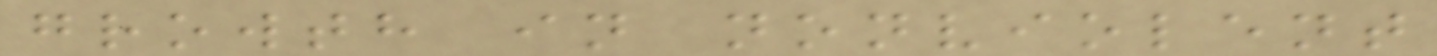growth in nonviolent
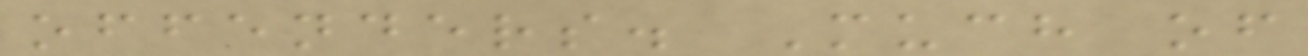offenders. Much of
